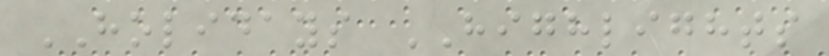HOLIDAYS HIGHLIGHTS
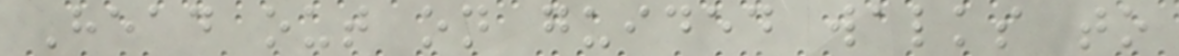Head out on guided walks to
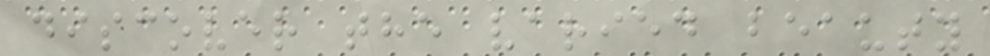discover the varied beauty
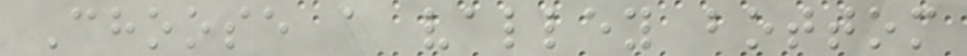Choose a valley bottom
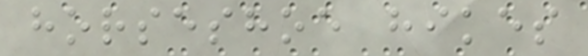horseshoe hikes
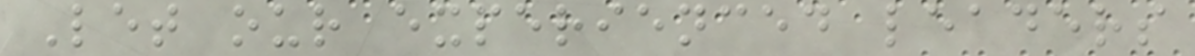Let our experienced leaders
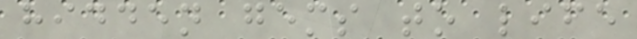hidden gems to life
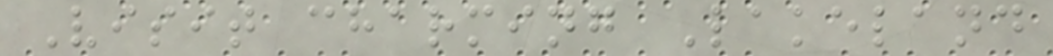Visit charming Lakeland
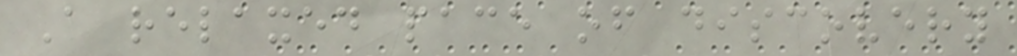A relaxed pace of discovery
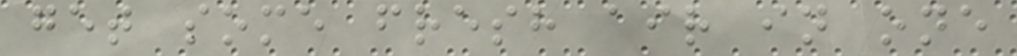get some fresh air in one
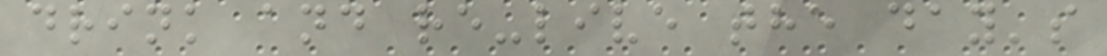drink and re-live the day's
